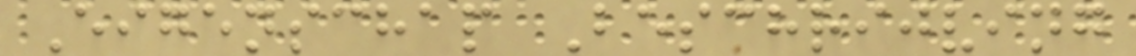Eigenschap Beschrijving
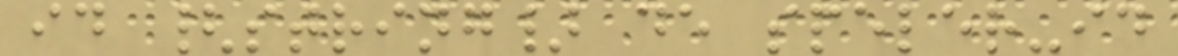id {string} de speler-id
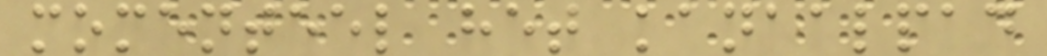momenteel het kanaalpad
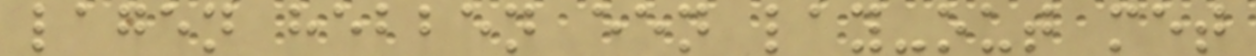lagen hebben een lay-out met
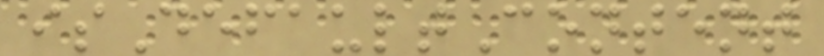isDefaultContent
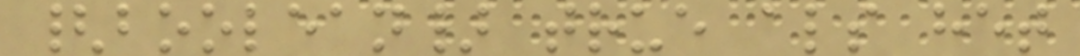{boolean} true als het
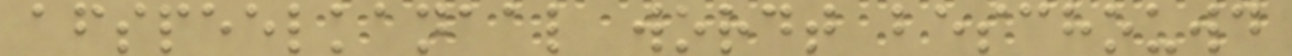afspeelkanaal wordt beschouwd
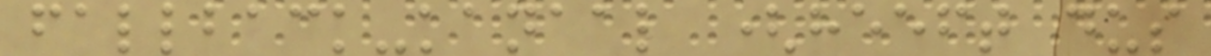fallback-kanaal (heeft dus
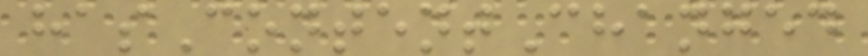hasContentChanged
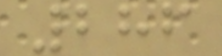286
